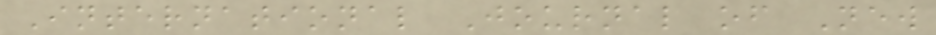International Journal of New
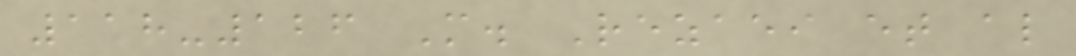118-126 M. Rezaei et al
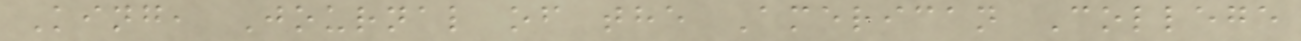King, Journal of the American College
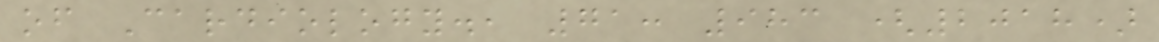of Cardiology., 71: 983 (2018)
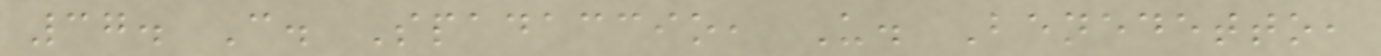37. C. Spadaccio, U. Benedetto,
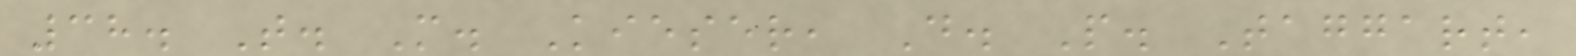38. T. M. Kieser, D. P. Taggart,
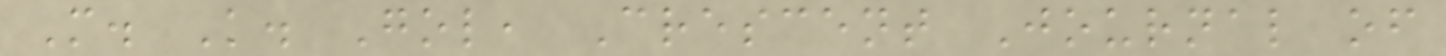M. K. Gol, Crescent Journal of
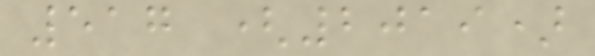517 (2019)
